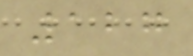127
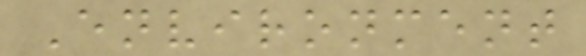Environment
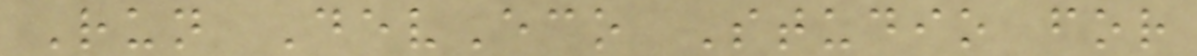Run DevEco Studio for
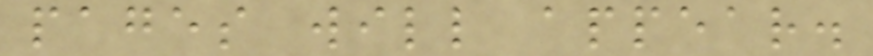pages will appear.
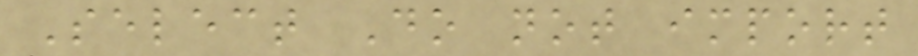Select Do not import
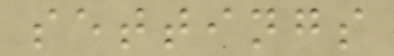settings
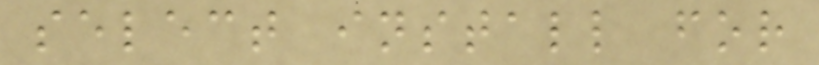select install for
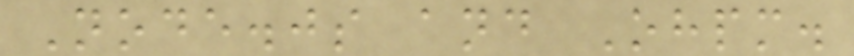Node.js and Ohpm.
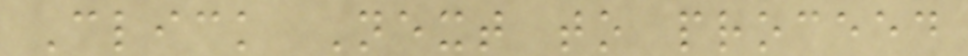Click Next to proceed
